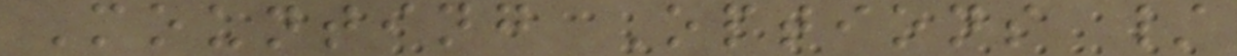Mounting Options /
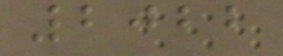2022
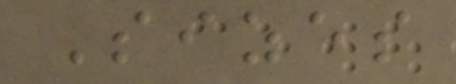Sizes
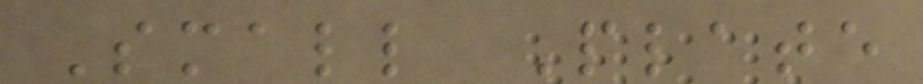Small Plate
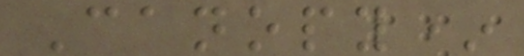Canopy*
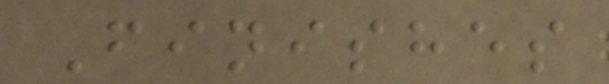Finishes
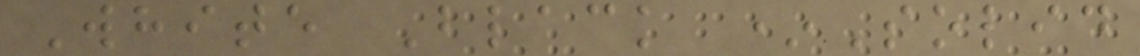White Black *Solid
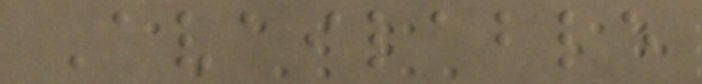Available
